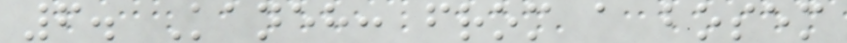6. Kaneh: from a bosem
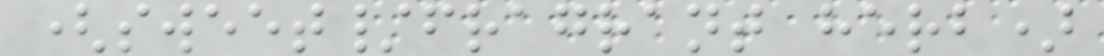(sweet/fragrant herb)
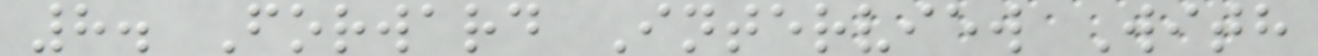8. Forward Interview With
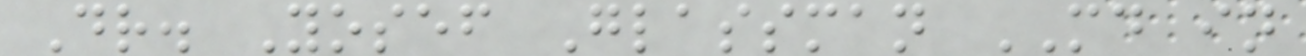Dr. Yosef Glassman MD in
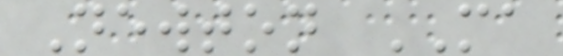Newton MA
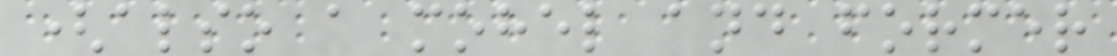(also a mohel and former
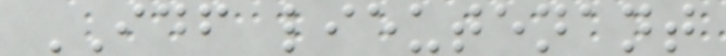IDF lieutenant
